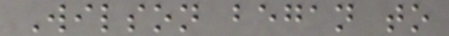Wilson began to
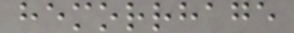hemorrhage
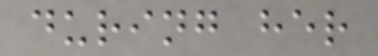during her
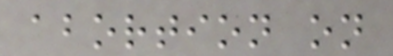abortion on
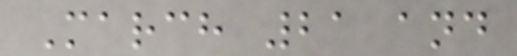March 21 and
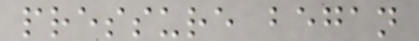pressure began
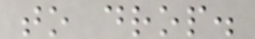to drop.
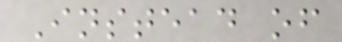Instead of
